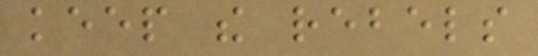keep the rebels
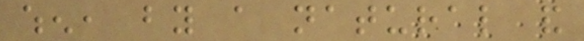when, by a natural and
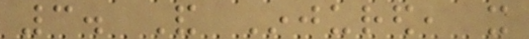3. And Injured, it
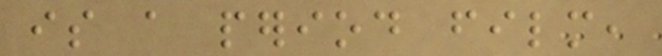is a period film,
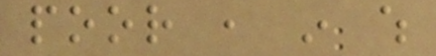poor , in which
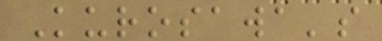Kurosawa's
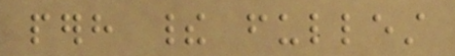perhaps their fullest
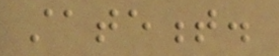statement.
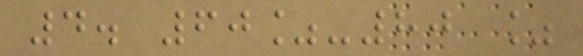4. 60%-80 %
